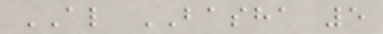AL BASHA 5
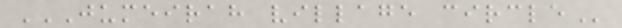JUMEIRAH VILLAGE CIRCLE
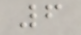6
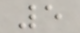5
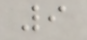9
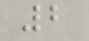2
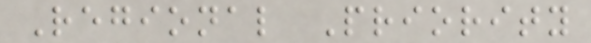Regional Priority
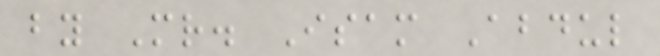by Mr. Isam Abdul
